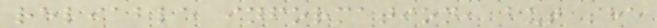reliable information, but she
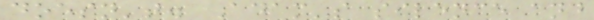doesn't. Adam's silence and
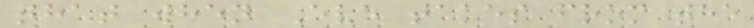that when Eve takes from the
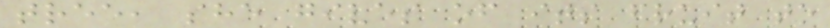tree, she gives of its fruit to
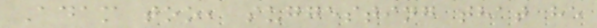Adam too, suggesting that he
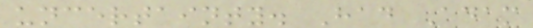uncertainty. Had Adam
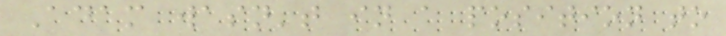Adam wasn't in a position to
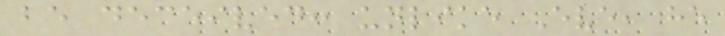be deceived: unlike Eve, he
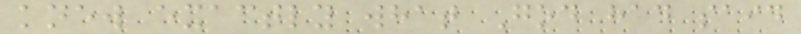knew exactly what God had said
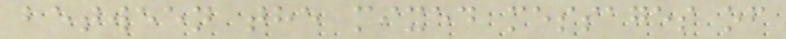between the mixed messages of
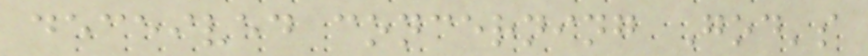deceived concerning God's
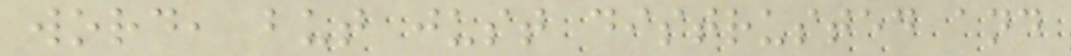word, but just distrusted and
